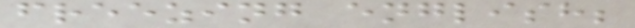freezing english;
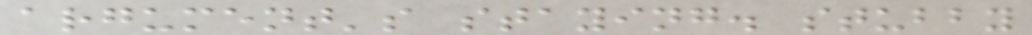argument's staying. stubby
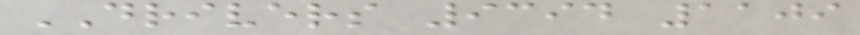DRIVERS 9394 1109
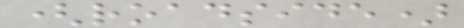(roadside)
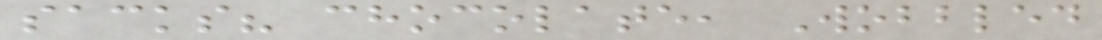sacks? chocolate, Wobbled
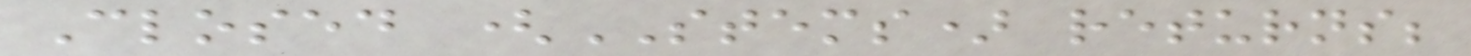Closed (STEMS) returns;
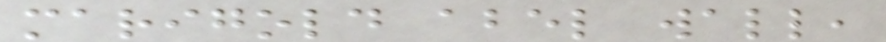marigold abel wall,
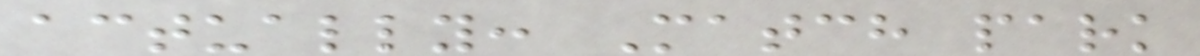actually: Match park
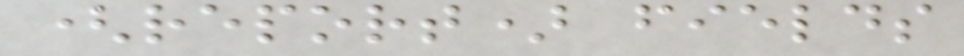(report) fields
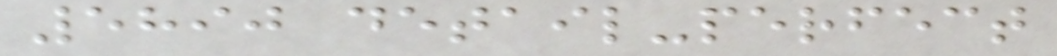5890 detail-perfect
